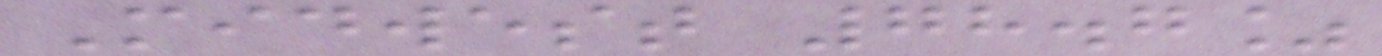Midwest 78.7%
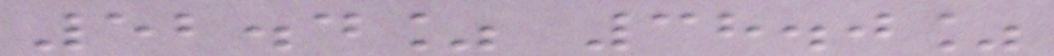52.4% 38.0%
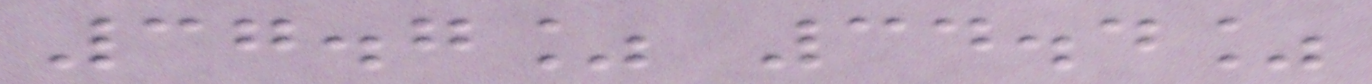37.7% 34.4%
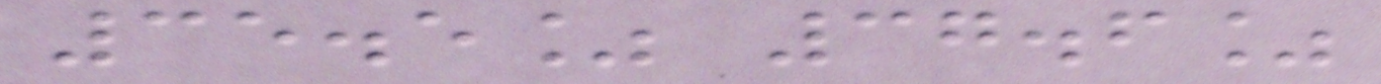35.5% 37.6%
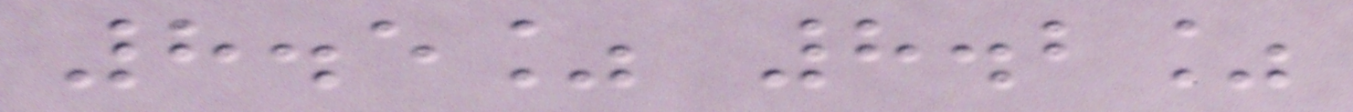8.5% 8.2%
